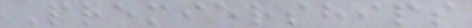Premierships
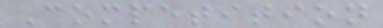Competition
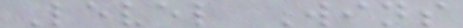Level Wins
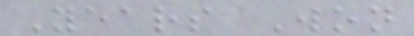Years Won
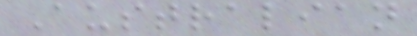Australian
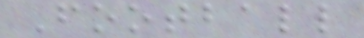Football
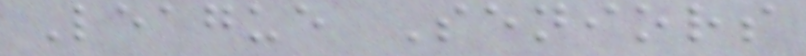League Seniors
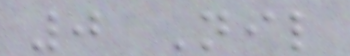0 Nil
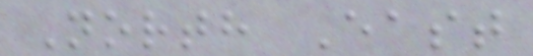North East
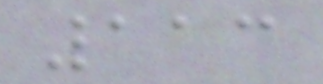113
